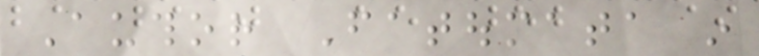Author Fatoumata in
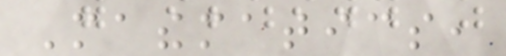Mathematics,
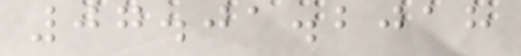07.01.2018
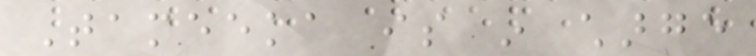Tameeka is in charge
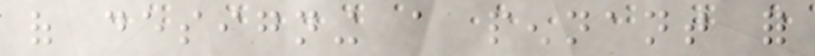of designing a pennant for
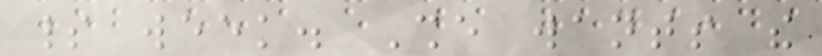spirit week. She wants the
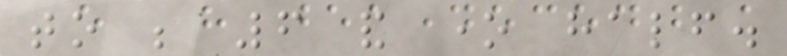to be 6 and one half.
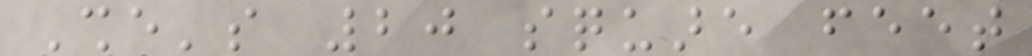She's 20 square feet
